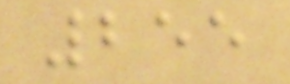255
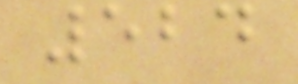524
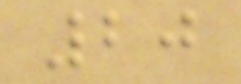20
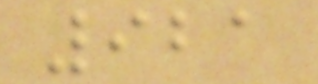921
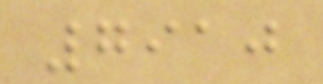7910
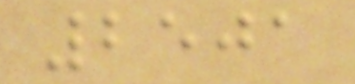2501
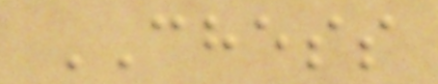CHESS
